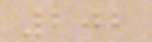202
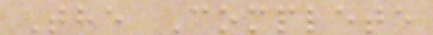The Complete
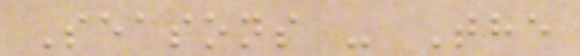Seasons - The
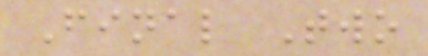Final Two
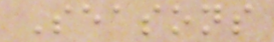Seasons
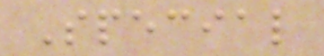Special
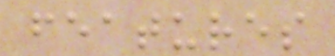features
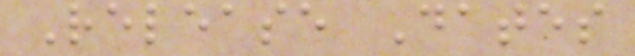Release Dates
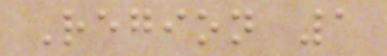Region 1
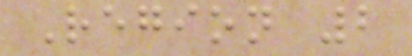Region 2
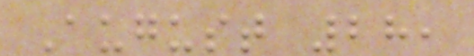August 28,
